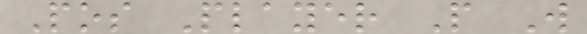Pos Player P W
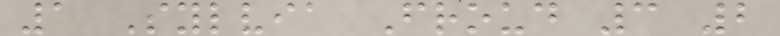1 Sylvia Froud 3 2
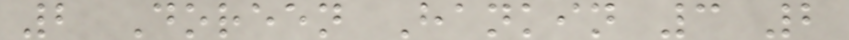2 Doreen Hankin 3 2
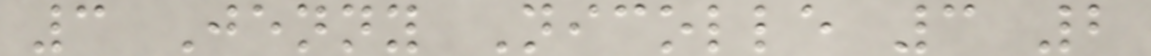3 Jenny Nicolle 3 2
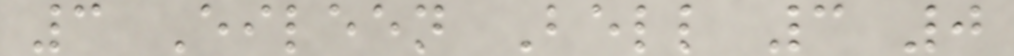3 Eileen Bell 3 0
